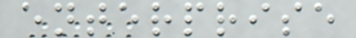enterprise
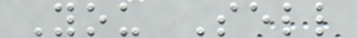You Sell
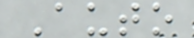Auto
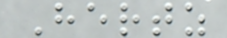Hertz
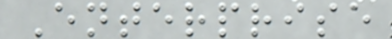Enterprise
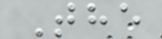The
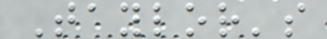Taylor's
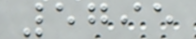5795
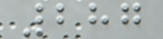287
